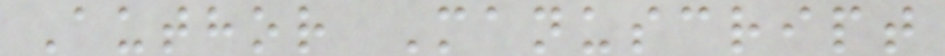Author Manuscript
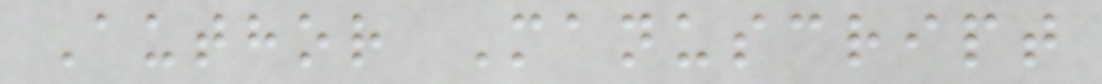Author Manuscript
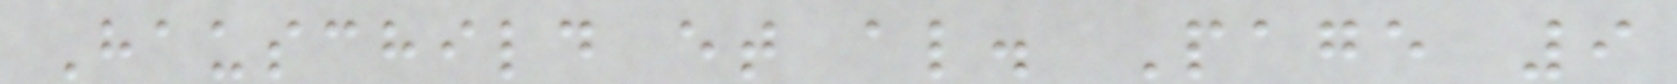Hauschild et al. Page 9
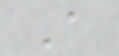A
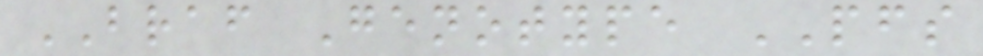BRAF Genotype PFS
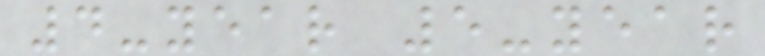4-year 5-year
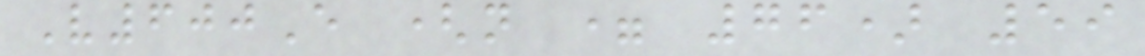V600E (n = 76) 59
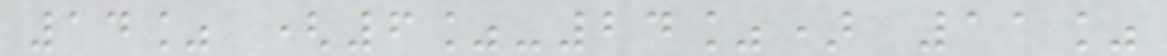14% (6%-24%) 11%
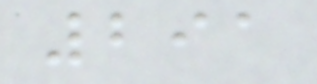291
